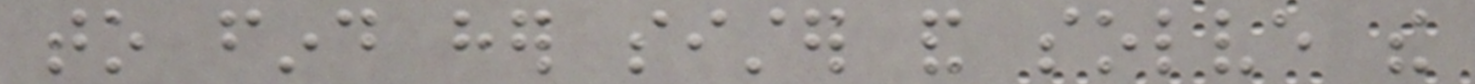to find her sister and solve the
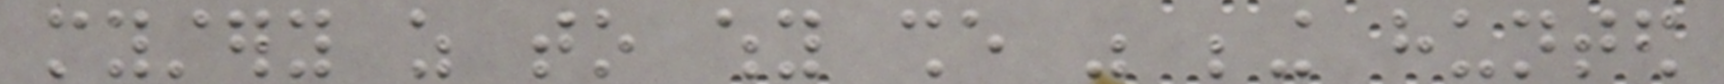mystery as to why she was being hunted
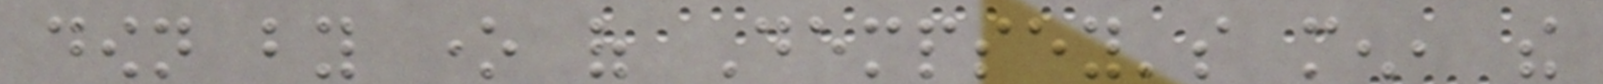down by one of Dempsey's men, the
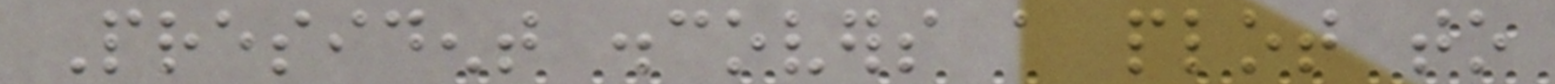President discovers a plot to
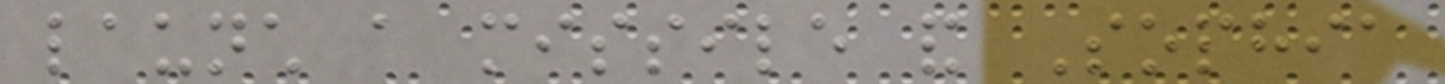launch a missile and Sophia
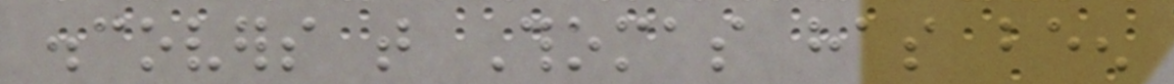discovers that Thomas has been
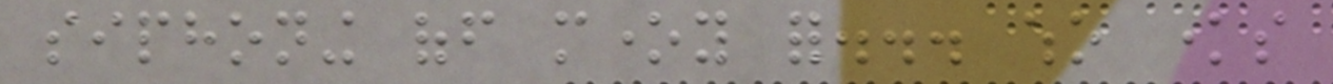siphoning off money for... who knows
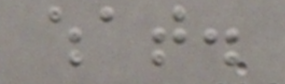what.
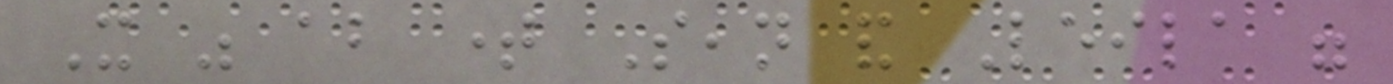It was about time Sean and Leila were
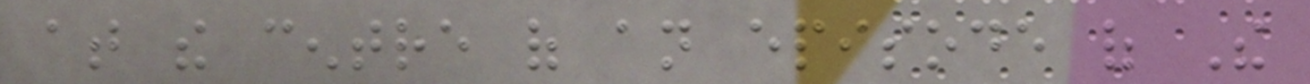at the centre of an episode of The
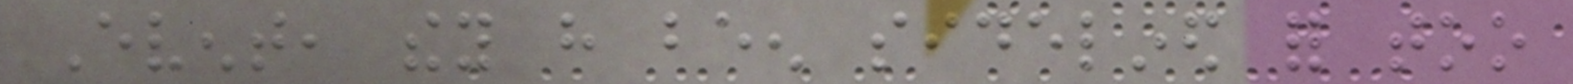Event, they have been sidelined for too
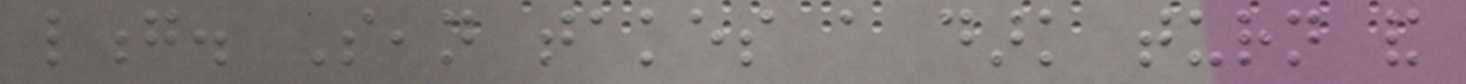long. Sean takes a dark turn and
